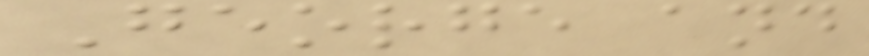George and
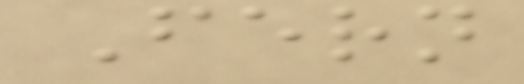Fern
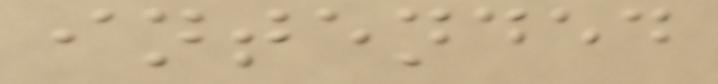intended
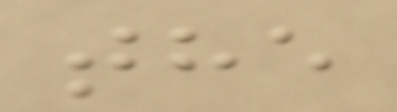the
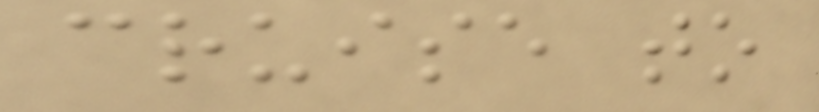cruise to
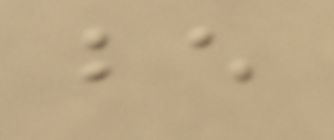be
